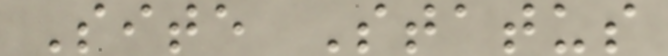Site Status
